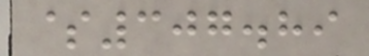$307.89
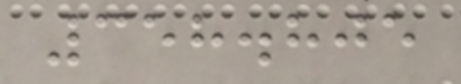358.805
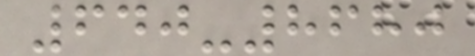640-8680
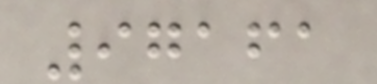97161
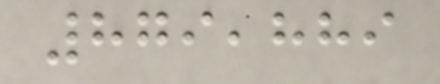879,889
